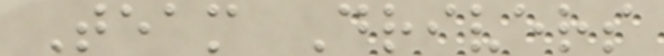Team Drivers
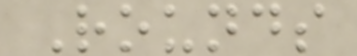Rounds
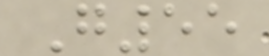G55
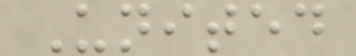United
